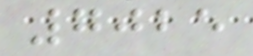7025
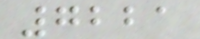7221
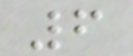6
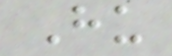Hu
